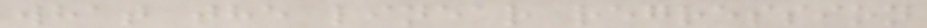what the linear regression
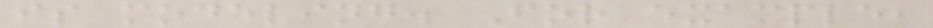is modeling. For example,
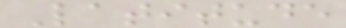Latitude
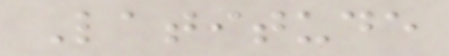Latitude
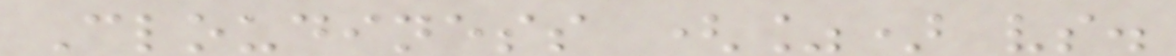Cloudiness (%) vs.
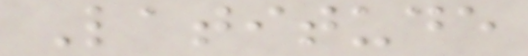Latitude
